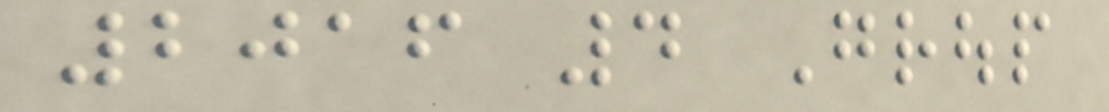2016 4 Group
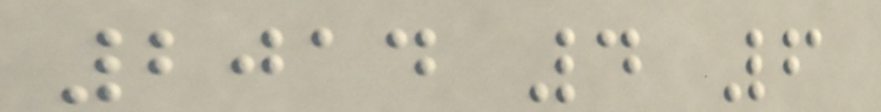2014 4 6
